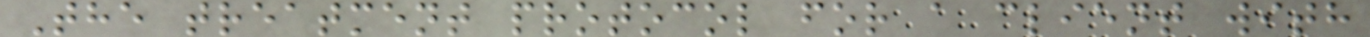The treatment protocol for a client with
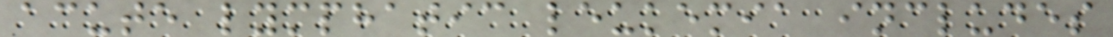acute lymphatic leukemia includes
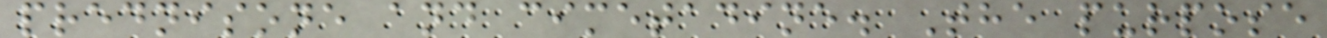prednisone and cimetadine. The purpose
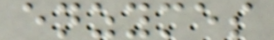enzymes
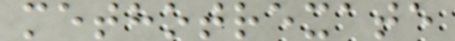methotrexate
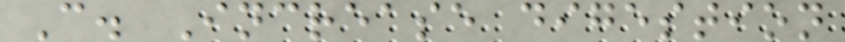C. Increase digestion
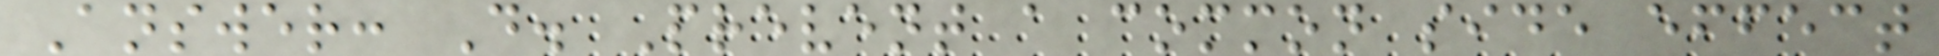Answer: D. Prevent a common side effect
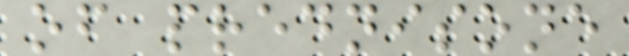of prednisone
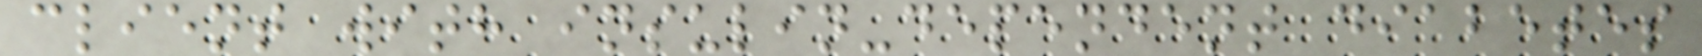client with insulin-dependent diabetes
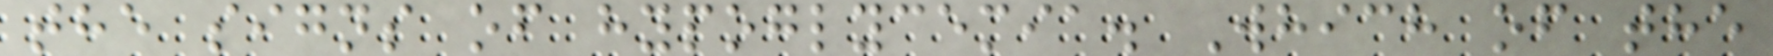the signs of hypoglycemia. Which of the
